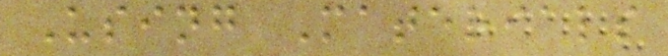Using Materials
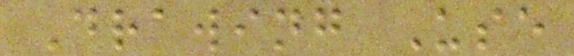Drawing Use
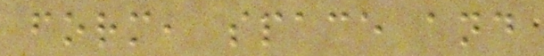form, space and
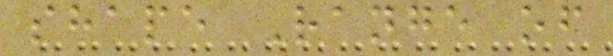shape Range of
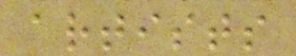artists
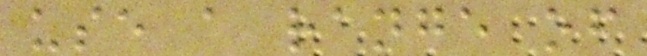use a range of
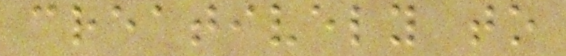creatively to
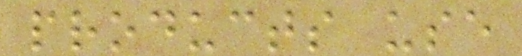products use
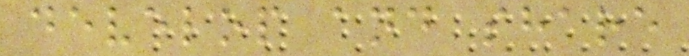develop and share
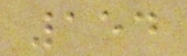154
